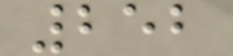252
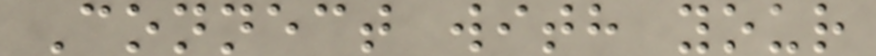Connect with your
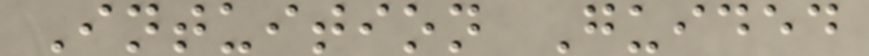Intuition Guided
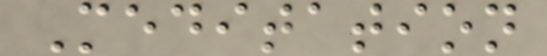Meditation
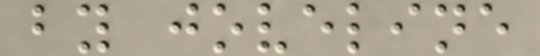by joveline
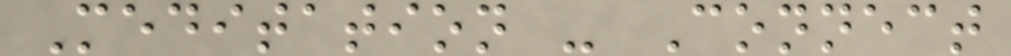Meditation - Connect
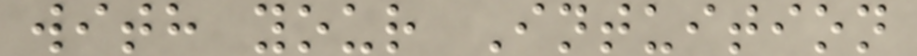with your Intuition
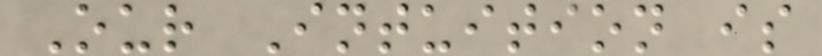Our Intuition is
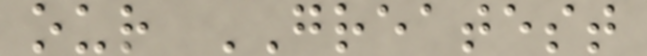our GREATEST
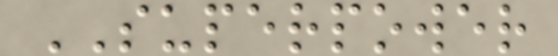SUPERPOWER
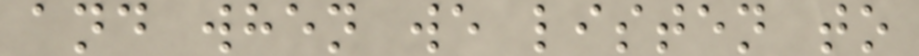and when we listen to
